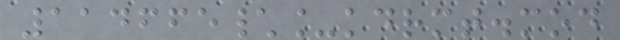114665\_kdrmt.mod
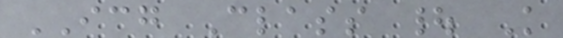ICG Class | K
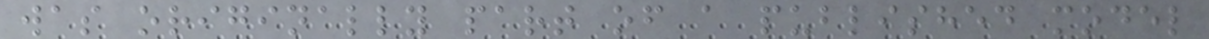was originally part of a published model
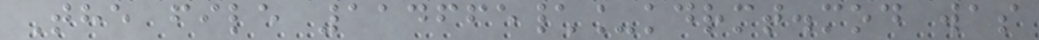The file 114665\_kdrmt.mod was
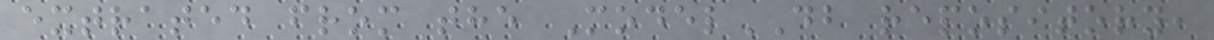extrated from the ModelDB repository,
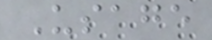Usage
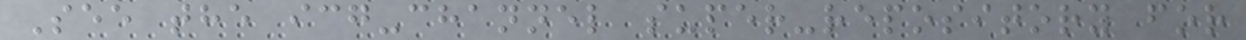See the icg-channel super-repository for
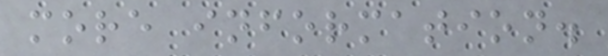more information.
